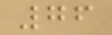76
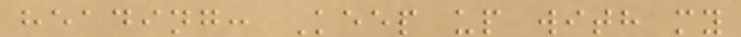heading: Keep up with my
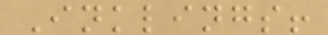Inklings!
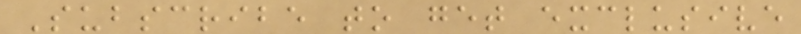Subscribe to get exclusive
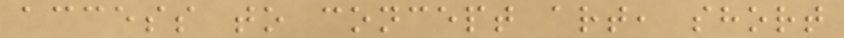access to concept art, short
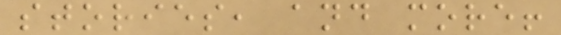stories, and more!
